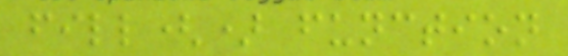fill() function
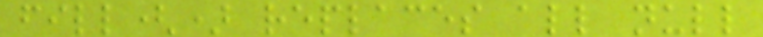fill() replaces all null
